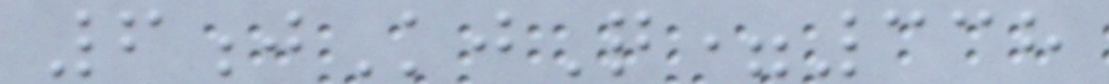6jKjQ=338
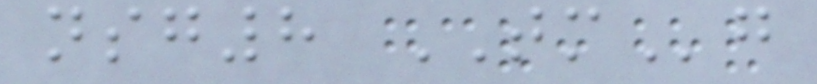nsg8 TMg
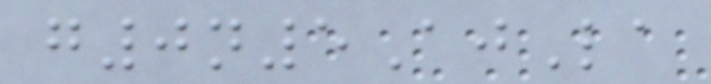g0n5AjLa
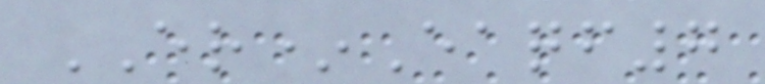ER*Eaqf7
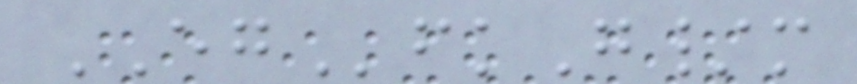EGfkG/m
